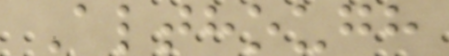Although
